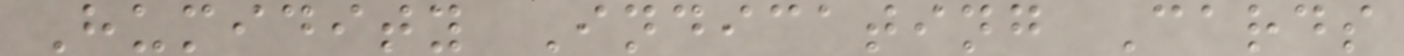Humidity Indicating Cards
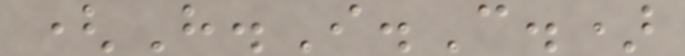(H.I.C.)
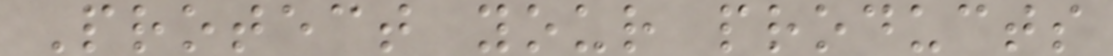Protect your products
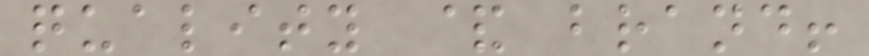quality & brand!
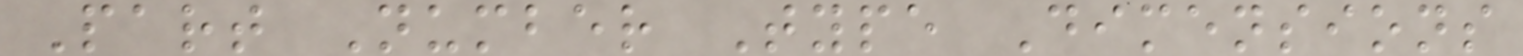Part Number Type Dimensions
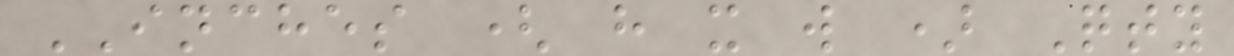INCHES ( h x w ) Qty
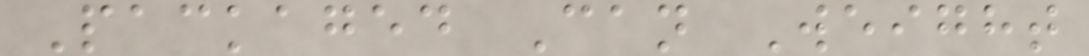Packaged Can Weight
